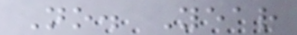No. Year
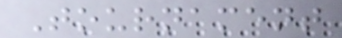Tournament
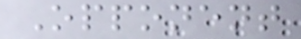Opponent
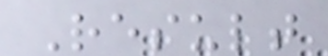Result
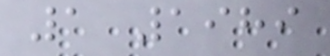1 1989
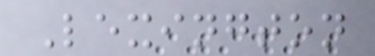Lexington
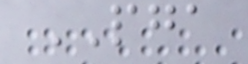PGA
